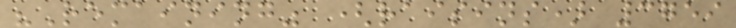"Remaining" (raisins) 3759
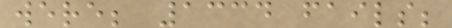were; 1334 fails;
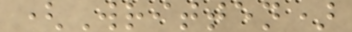(Written)
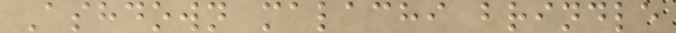Ashdown malachi brindle
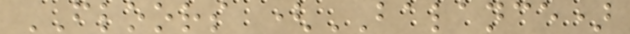FLOORS (BALANCE)
